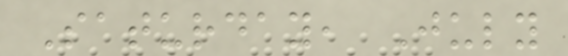Saturday, July
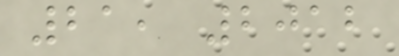21, 2012
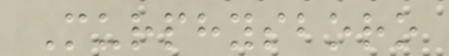Murphysboro
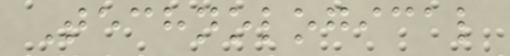Technological
